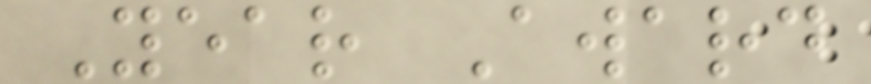Year Award
